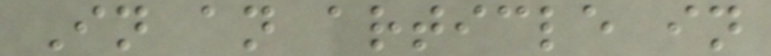In an article in
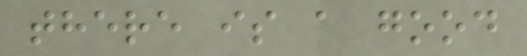there is a good
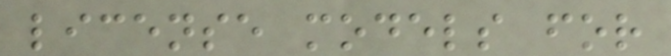license models for
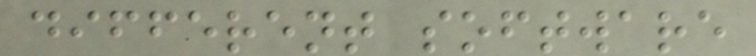different software
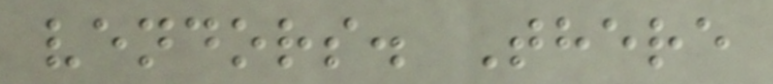vendors. There
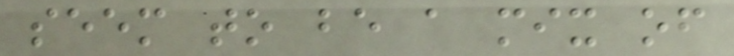seem to be a mix of
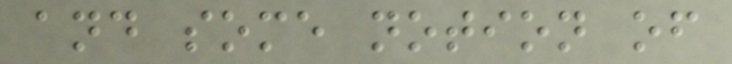and some notion of
